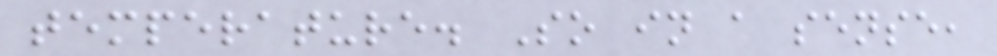temperature. So in a sense,
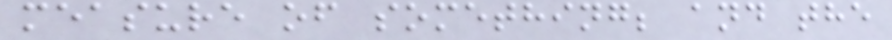measure of something; and the
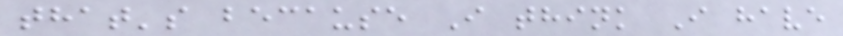that's because I think I have
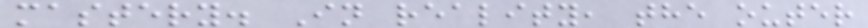mastery. In reality, the outer
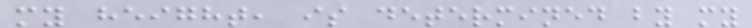my height, is determined by my
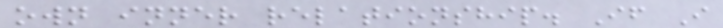own inner relationship. If I
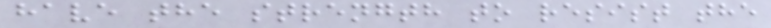have the strength to resist the
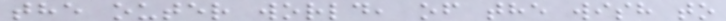the outer world, of the wish to
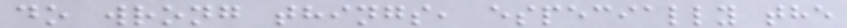do wrong things, especially the
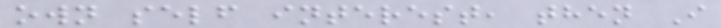own self interest, then I
